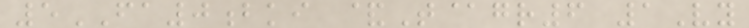5FA0bki &T@gr6 1Vy
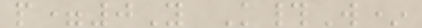p=0Y K#W*
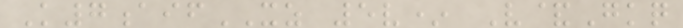K7aifXZ 5v* V&Gkq
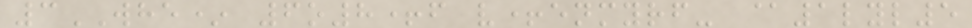3WHE* 6o8+f v+enmyrf- @1lyl5
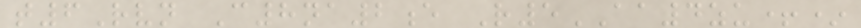t6Rvn C8na2e R5AA4zu+*
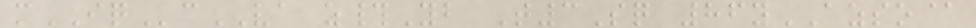mIQcVA z#Yb T3Sq 86yAZSO@
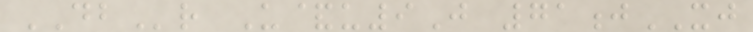DBr U&u9J 71jXJ
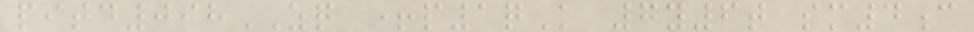pitd098ZQ +p1qK 7y6t sm4c
